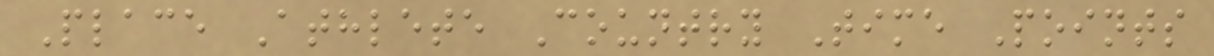Place Athlete Country Time Points
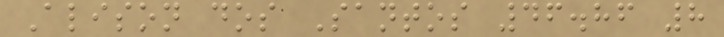Alison dos Santos 46.86 8
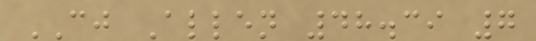CJ Allen 48.39 7
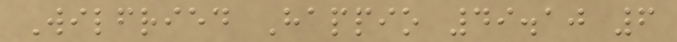Wilfried Happio 49.10 6
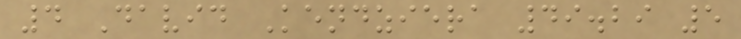4 David Kendziera 49.29 5
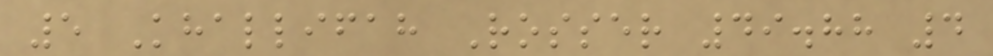5 Khallifah Rosser 49.88 4
